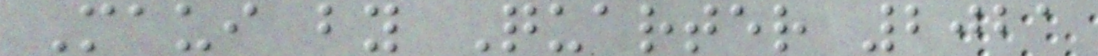Maui by Quarter 2021
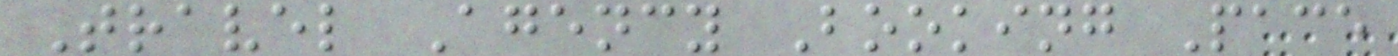Travel Agency Booking Pace
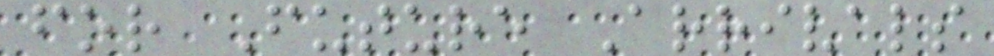for Future Arrivals
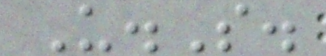U.S.
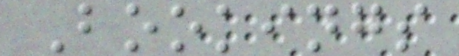Bookings
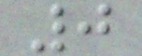0
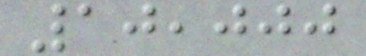10,000
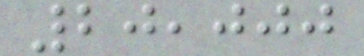20,000
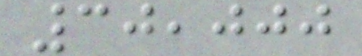30,000
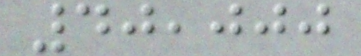40,000
